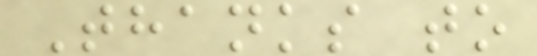Thanks to
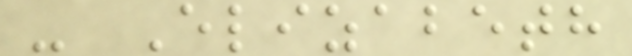- Elizabeth
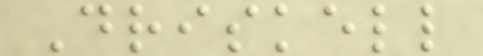Driskell
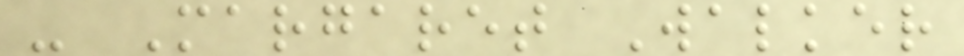- Margaret Walker
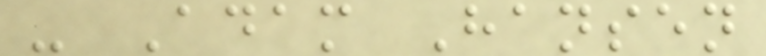- Adam Hansen
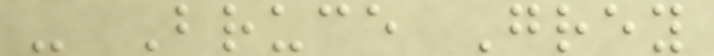- Bruce Grey
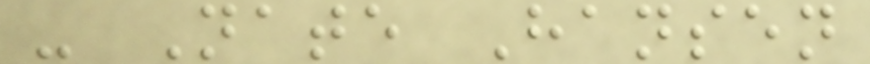- Nate Hansen
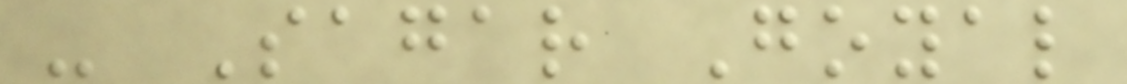- Sagar Goyal
